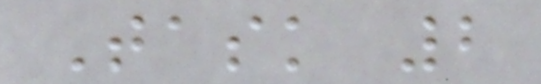Task 2
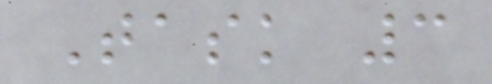Task 3
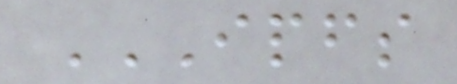IPFS
